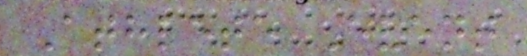Athlete Event
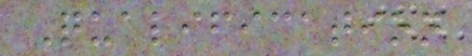Qualification
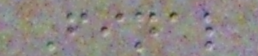Final
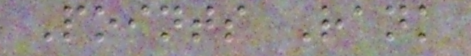Points Rank
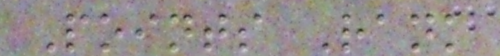Points Rank
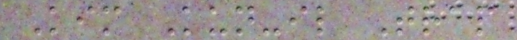Kim Kun-il Trap
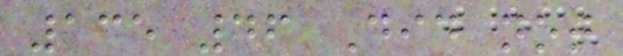135 46 Did not
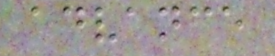advance
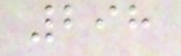298
